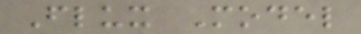Flux Model
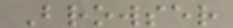Browser
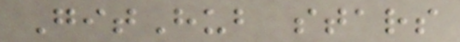GitHub stars
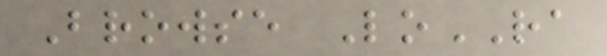Browse LoRA
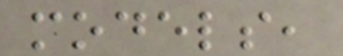models,
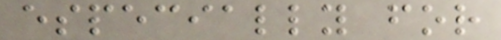especially for
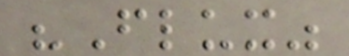"Flux"
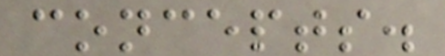concepts.
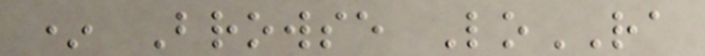* Browse LoRA
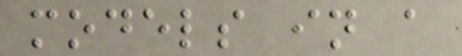models in a
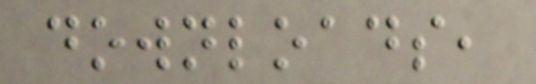downloads,
